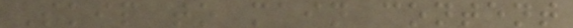Skip to main content
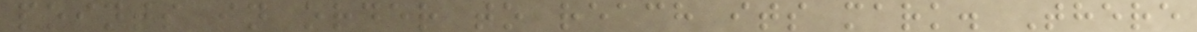points in order to reach its mark. There
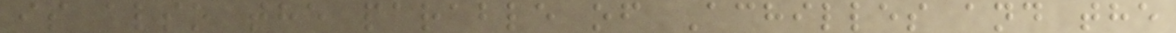is also the parable of Achilles and the
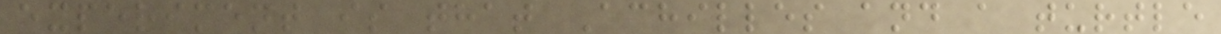experiment is that Achilles and a turtle
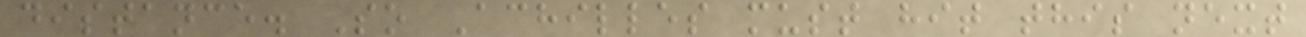distance. So Achilles must hit this next
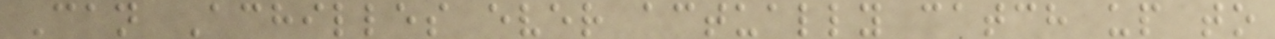Can Achilles ever actually catch up to
